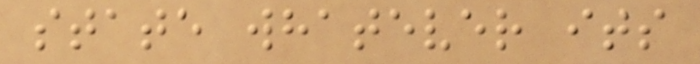state whatever its
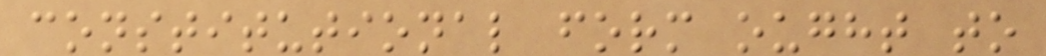constitutional form ought to
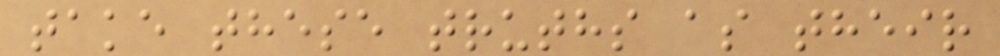take these truths as their
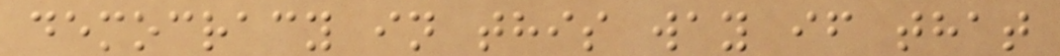democracy in this way if that
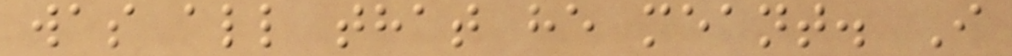was all that he meant. I
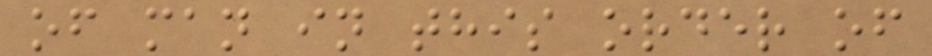of man in this order of
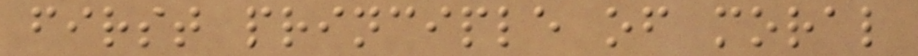first principle of moral
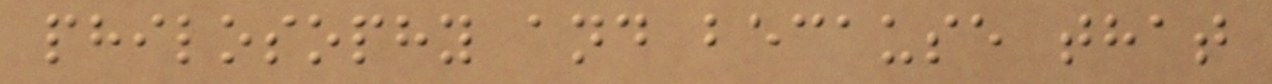philosophy and because that
